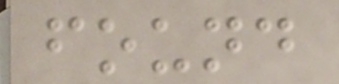found
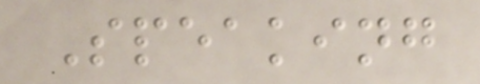Speaking
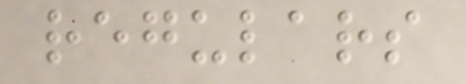regulars
